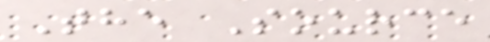The Source
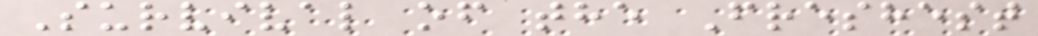Survival of the Freshest
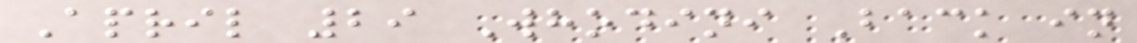April 29 Whodini Back in
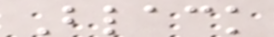Black
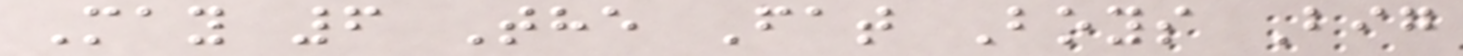May 6 The Fat Boys Big
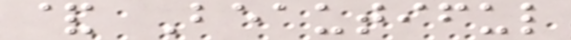& Beautiful
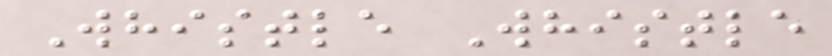Whistle Whistle
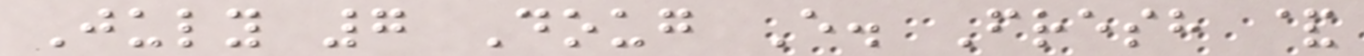July 7 Doug E. Fresh &
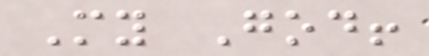My God!
